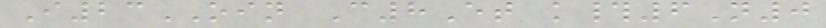I23OIN C8Et k#6N0
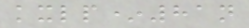kxlp*81n
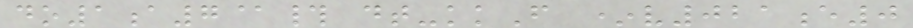do1a7@# dt-kkF *v021e0
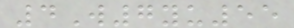4W7yu55
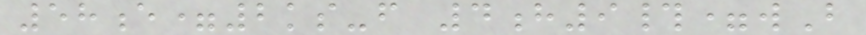58e=2ks-f 4h9#=wB
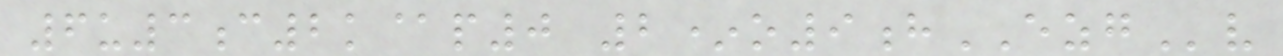6u3c2k@p0 2*o9hEZGv
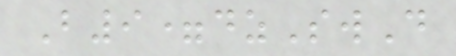B9=dzSwD
